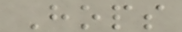Hops
